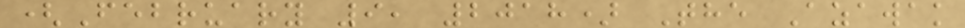(February 9, 2018) The Azawak
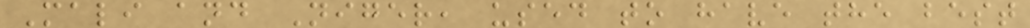Mali and Niger, used to have the best
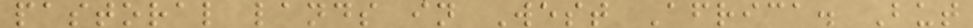pastoral lands in West Africa. But
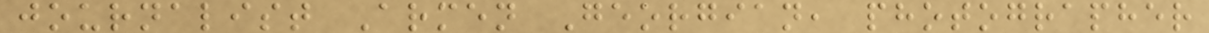journalist Armen Georgian, photographer
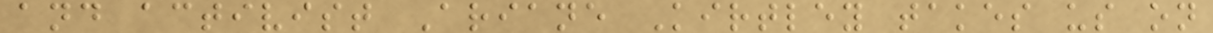and activist Ariane Kirtley takes us on
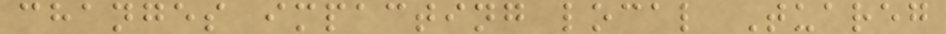changes impacting local Tuareg
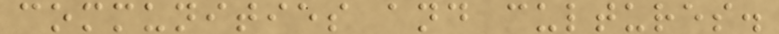communities and cultures.
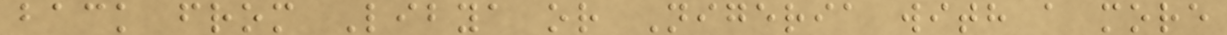back from Libya or Nigeria with a more
